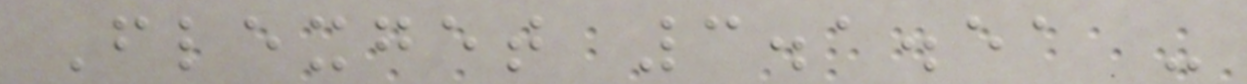Flexget 3.1.51 -
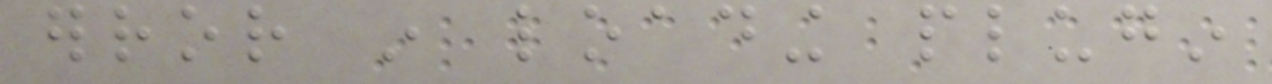error in loading plugin
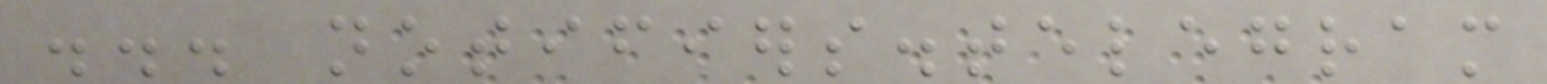... notifiers.telegram
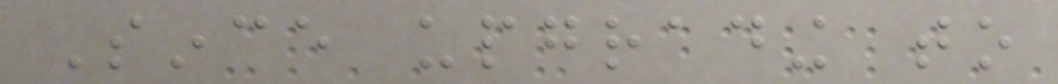Since upgrading to
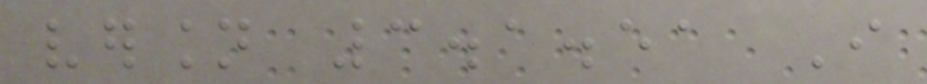version 3.1.51 I
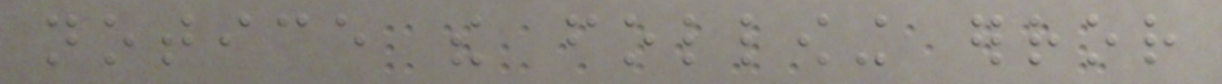notice the following error
